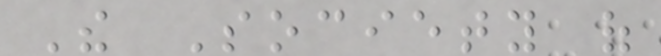The Society of
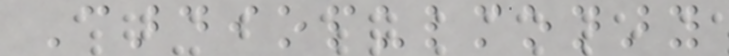Cardiopulmonary
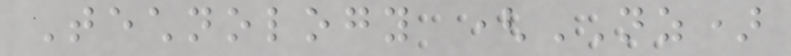Technology (NZ)
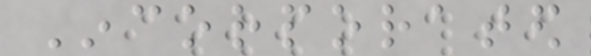Incorporated
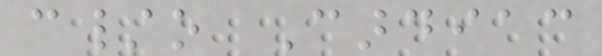c/o Cardiac
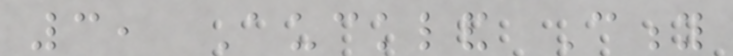3, Auckland City
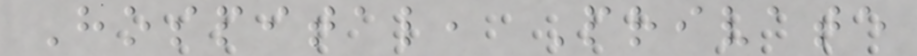Hospital, Private
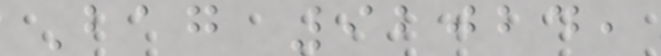Bag 92024,
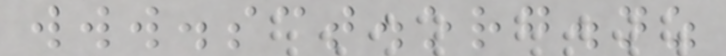www.sct.org.nz
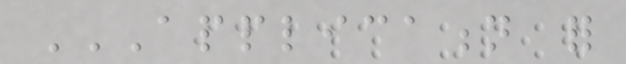APPLICATION FOR
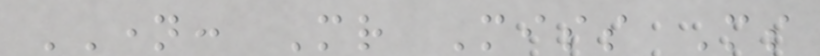NAME: Mr Miss Ms
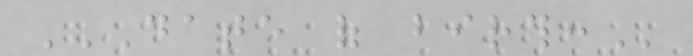DATE OF BIRTH:
